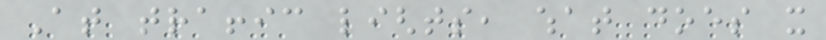At traffic lights, what does it
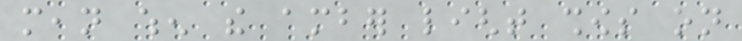mean when the amber light shows on
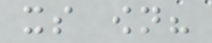its own?
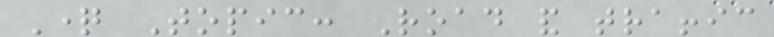Question Topic: Road and traffic
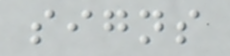signs
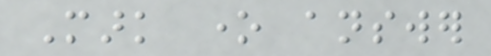Mark one answer
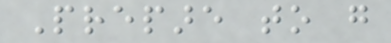Prepare to go
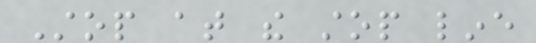Stop at the stop line
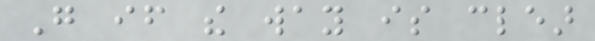Go if the way is clear
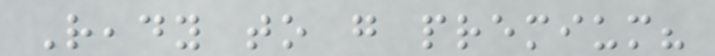Ready to go premium?
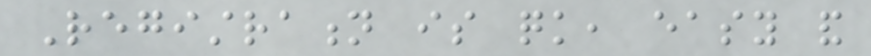Registration is quick, easy and
